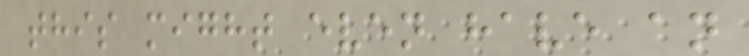this might even have an
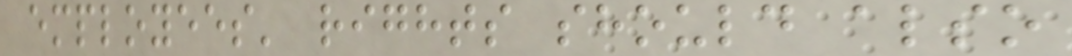employees' rights should also
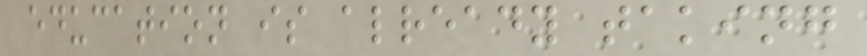education is already taking
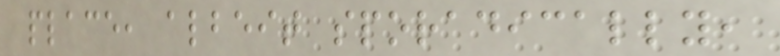place, albeit sporadically,
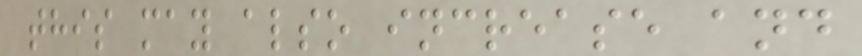this may also increase and
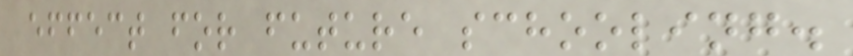effect for future schooling.
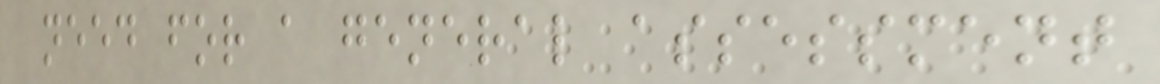need for a general assessment
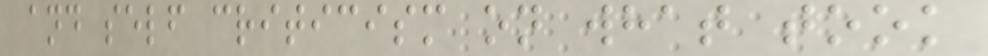and self criticism on what took
